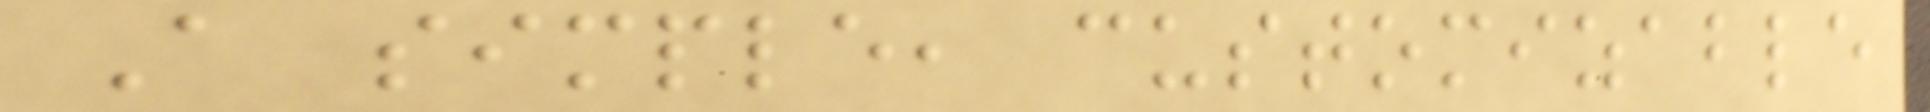A simple, customizable
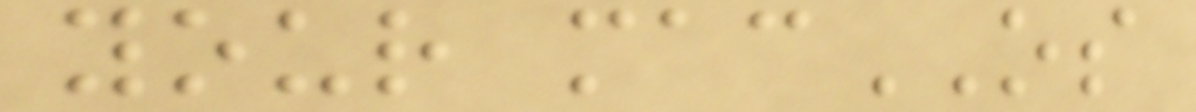your macOS
